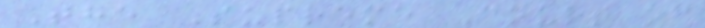The Supreme Court of
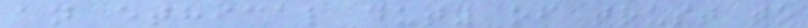an ethical duty of trust to
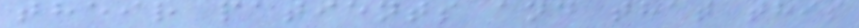their patients and that this
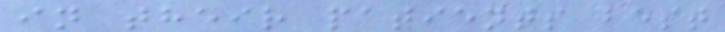in their patients best
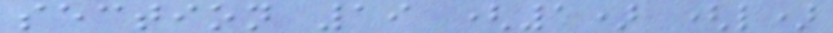section 19 (1) (l)
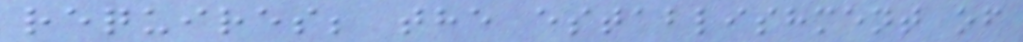requires; the establishment of
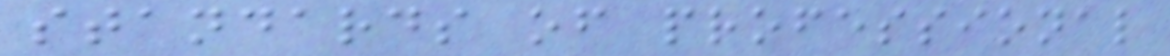standards of professional
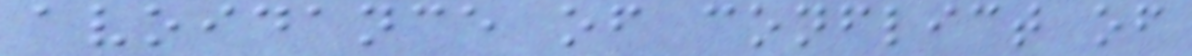avoidance of conflict of
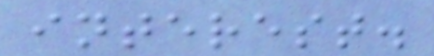interest.
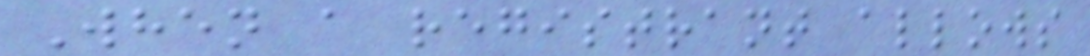When a registrant allows
